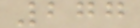277
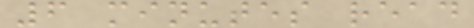6 minutes read
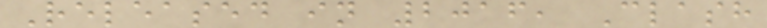Released in 2016, Clash
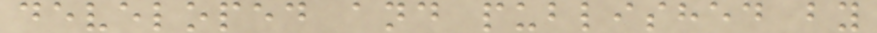developed and published by
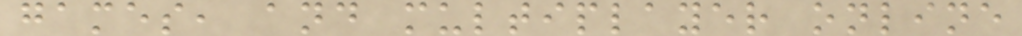games, and multiplayer online
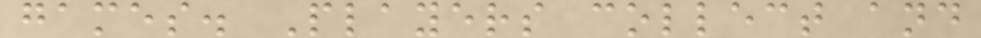games. Players collect and
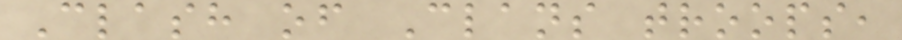Clash of Clans troops,
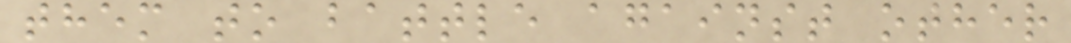them to battle against other
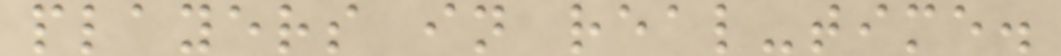players in real-time.
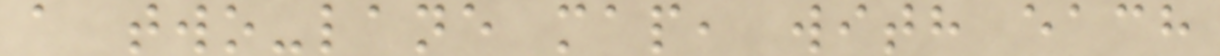a two-lane map, with each
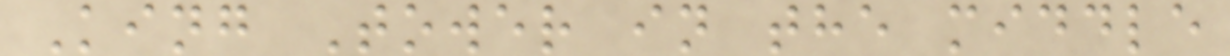King Tower in the middle
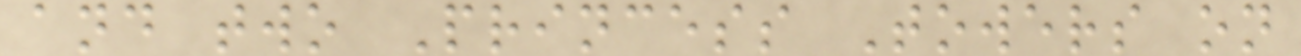and two Princess Towers on
